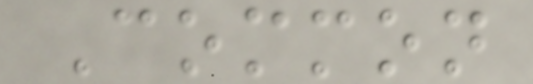Common
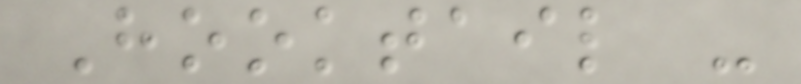Hooktail -
